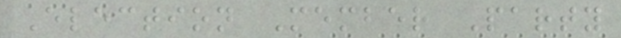Election Member Party
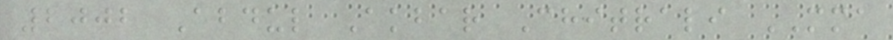2002 Abdul Akbar Chitrali MMA
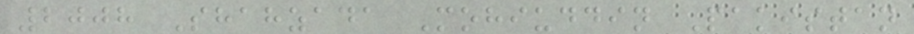2008 Shahzada Mohiuddin Pakistan
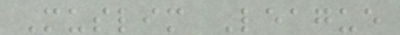Muslim League
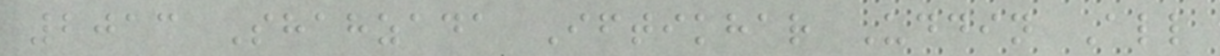2013 Shahzada Iftikhar Uddin All
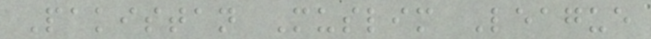Pakistan Muslim League
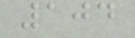104
